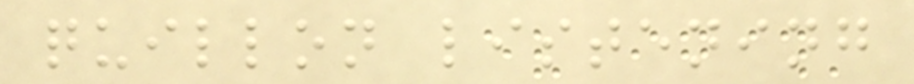quillon listening
